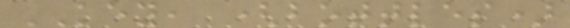KEY, (bottles)
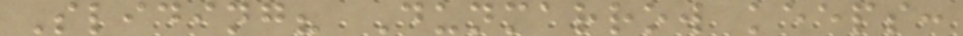Sliding? Dunmarrow keeps:
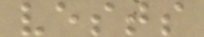vests
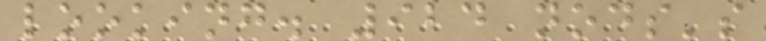looking. 924 nods's
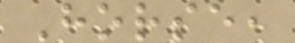Horse,
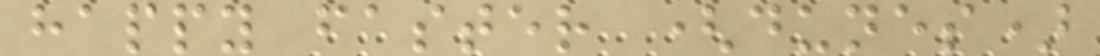happy faster (dunes)
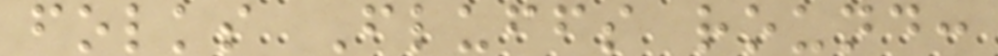folks Fluffs round:
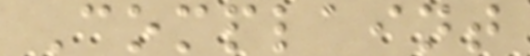Complaint
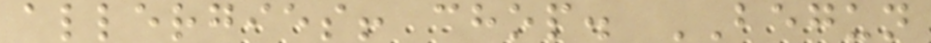allergies! chop. BEGUN
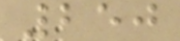250
